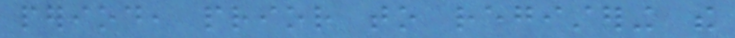period, prior to registering the
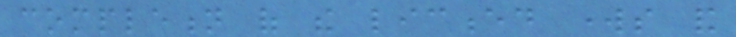completion of the licenced works and
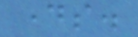days.
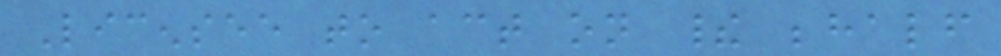Licensee to act on their behalf
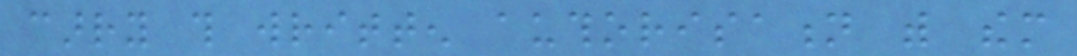carry this written authorisation with them
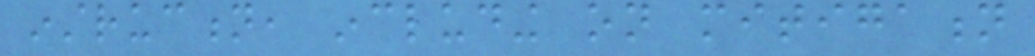instruction, including on mitigation
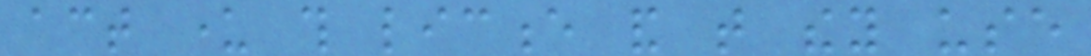act under this licence and that they use
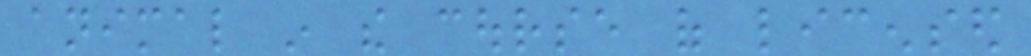animal in the course of licensed
